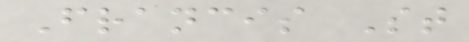Francis St
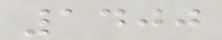1400
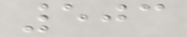503
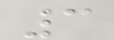3
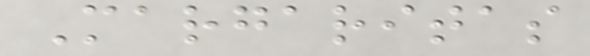Margaritas
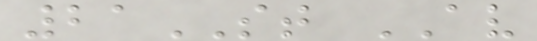21ST AV
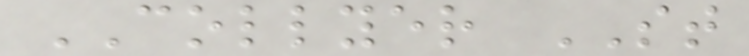COLLYER ST
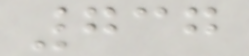737
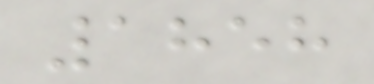1858
